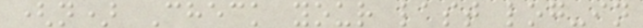(n) Check your last log-in
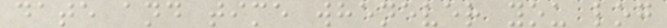date and time whenever you log
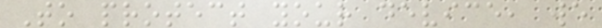To protect your device, we
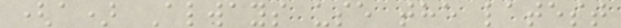(a) Always use the latest
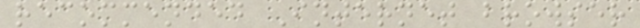recommended Internet browser
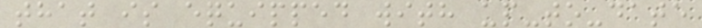that is equipped with up-to-date
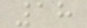18
